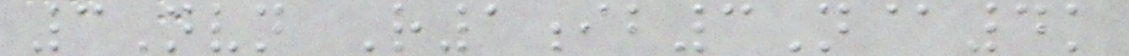3Nvn R1ib3N@4k
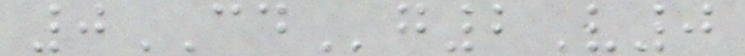0CDg2V0
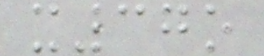x37o
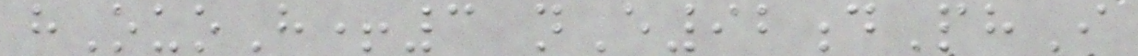hOuoH+3 nE92dPhI
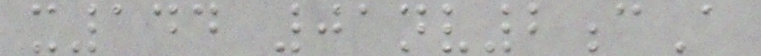x144 01nv2cA
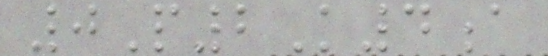0P2K4a
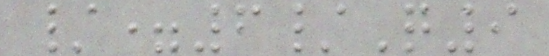/=6/Q9
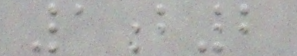1b2
